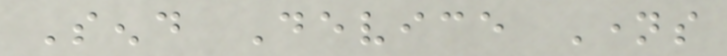Send Device Names
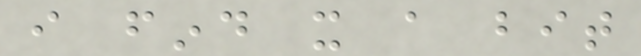i find it a bit
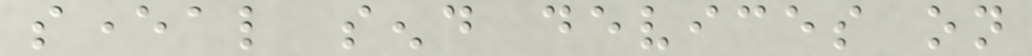several send devices on
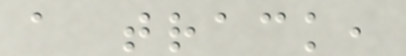a track,
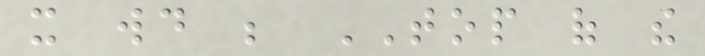it would be TOP of the
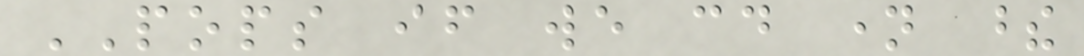POPS if we could name these
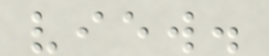view.
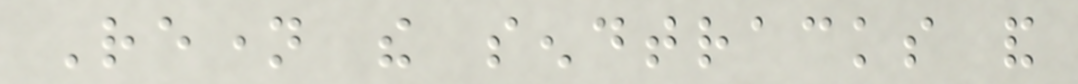Rename the sendtracks and
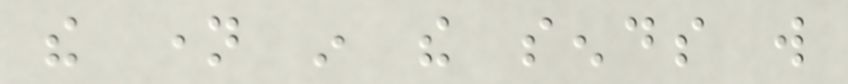the name in the sends will
